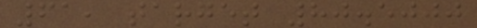61, target 80.5000
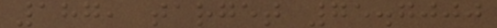187, target 75.7000
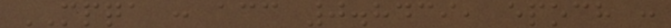MPQA : acc 0.8439, epoch :
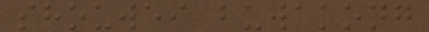shouwei buwakong
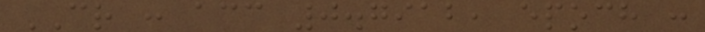CR : acc 0.7912, epoch :
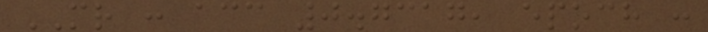MR : acc 0.7317, epoch :
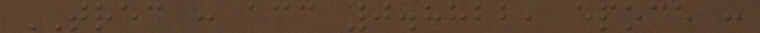TREC : acc 0.8822, epoch :
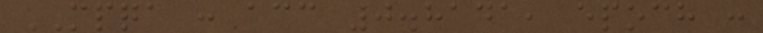MPQA : acc 0.8141, epoch :
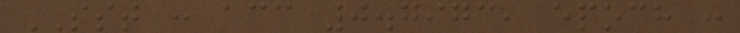SST : acc 0.7973, epoch :
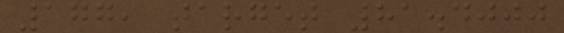177, target 81.4000
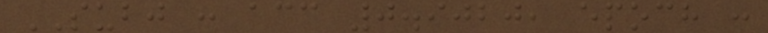SUBJ : acc 0.9020, epoch :
